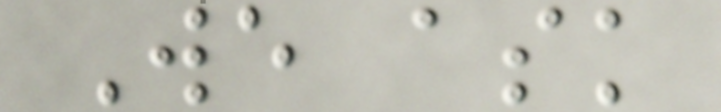We ask
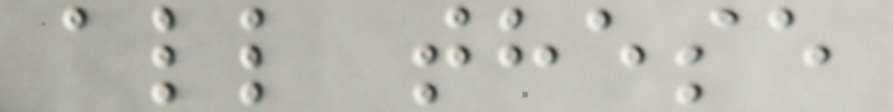all these
